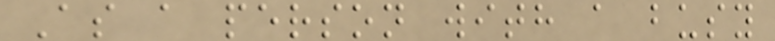As a person with a busy
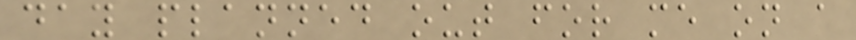day planned out for me on a
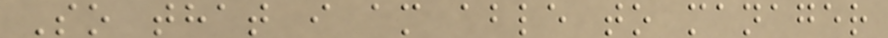So that i am able to manager
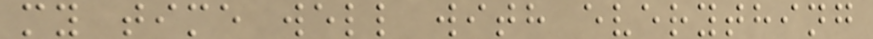my time well with everything
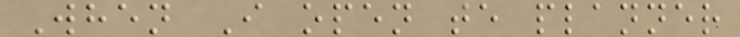When I open te planner
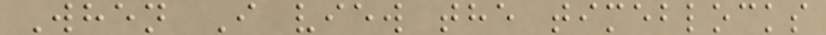When I view the timeblocks
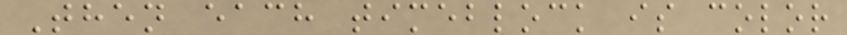Then each timeblock is color
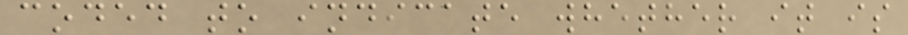coded to indicate whether it is
